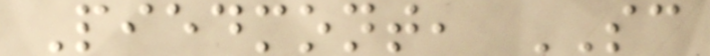Piedmont, SC
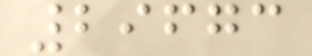29673
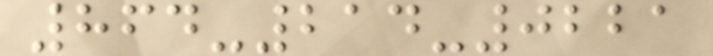864-214-0221
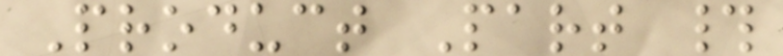Product Part #
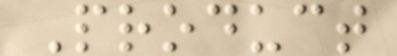Product
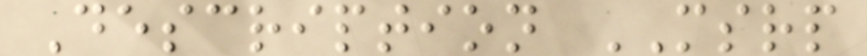Description MSRP
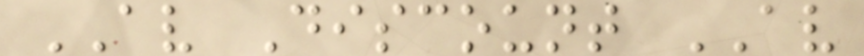AV Discount AV
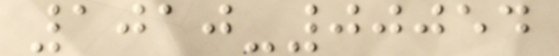1010-00054
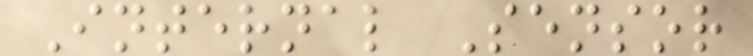Internal Sensor
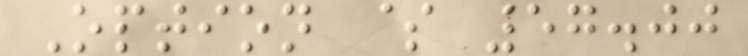Option $ 57.00
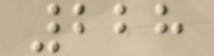228
